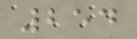254
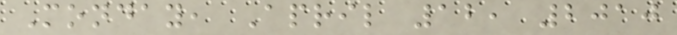Monday, April 12, 2010
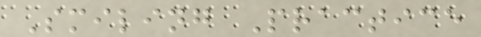Smiling Practice
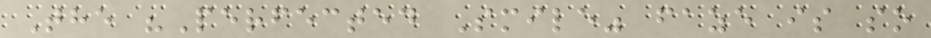The "Perfected Smile" faze is so
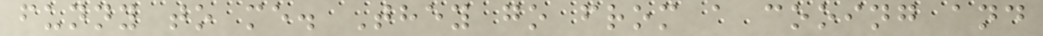funny to me. They go from a cooing and
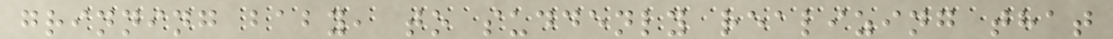grinning baby, to suddenly realizing that
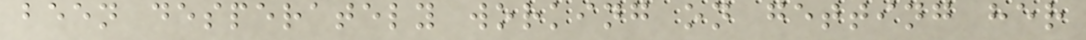been desperately working on getting her
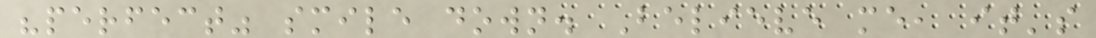"perfect" smile down. Believe me, it's
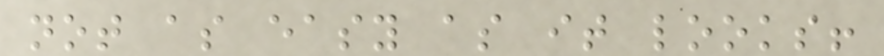not as easy as it looks!
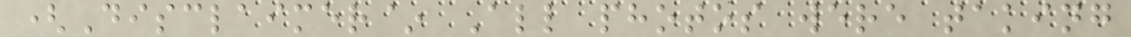(Disclaimer~ All photos were taking
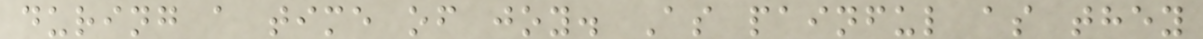during a time of joy. As painful as they
